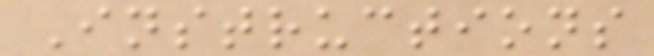Instructions
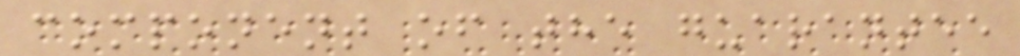component of the guarantee
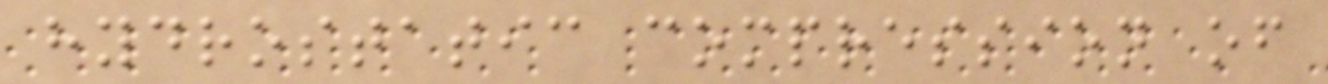hydrostatic compression of
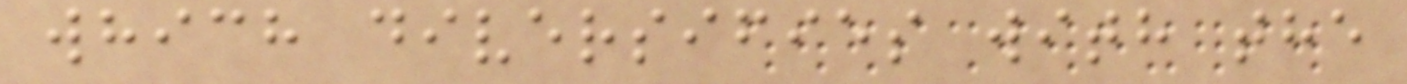which diversifies with the
